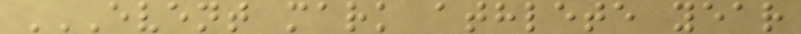EVENT MARK ATHLETE YEAR
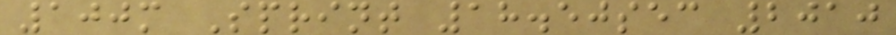100m Sprint 18.50sec 2010
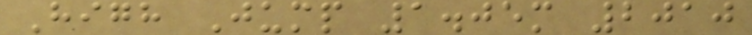High Jump 1.05m 2010
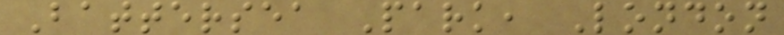Battersea Park, London
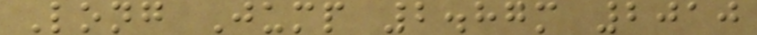Long Jump 2.87m 2010
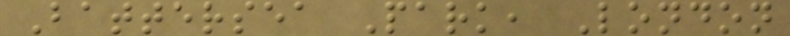Battersea Park, London
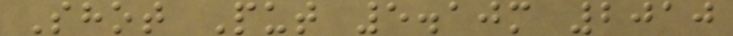Shot Put 5.10m 2010
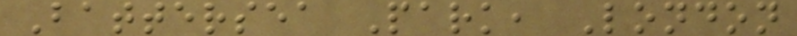Battersea Park, London
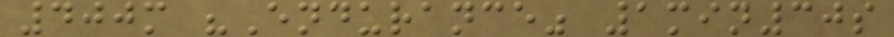400m "Endurance" 1min30s
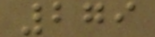279
